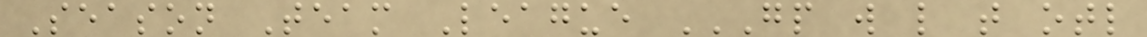Season Team League GP W L T OTL
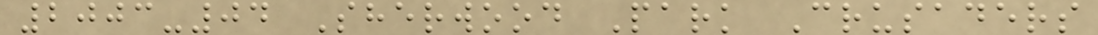2003-04 Sherwood Park Crusaders
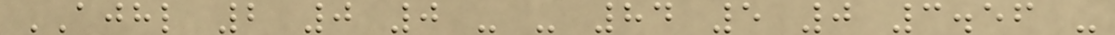AJHL 2 0 0 - - 84 5 0 3.56 -
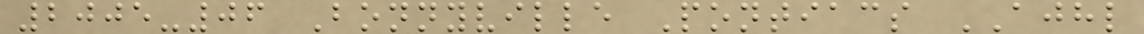2005-06 Bonnyville Pontiacs AJHL
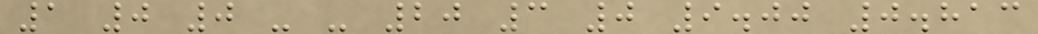1 0 0 - - 20 3 0 9.00 0.813
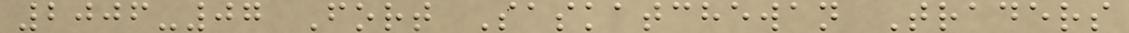2006-07 Fort Saskatchewan Traders
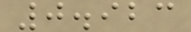0.923
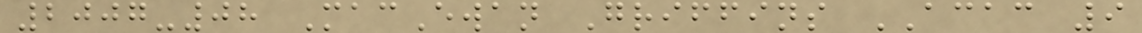2007-08 MacEwan Griffins ACAC 9
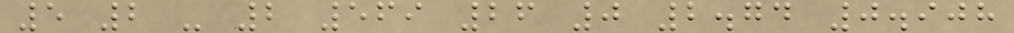5 2 - 2 569 26 0 2.74 0.908
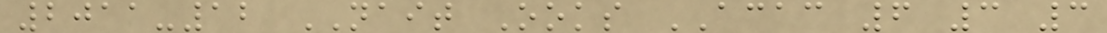2011-12 NAIT Ooks ACAC 6 3 3
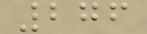276
